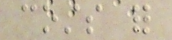costs for
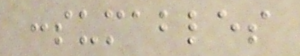consumables
